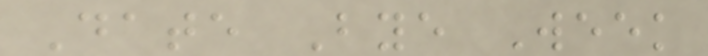Date Bye Week
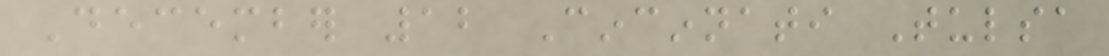December 12 Cincinnati Tulsa
